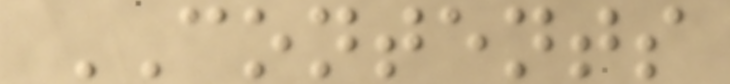CONTENTS
